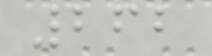262
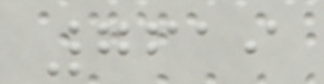7619
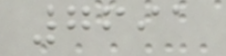7691
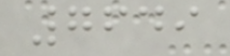7649
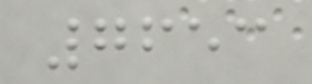7653
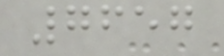7657
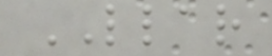LLAR
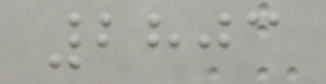2803
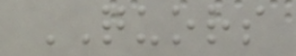QUORS
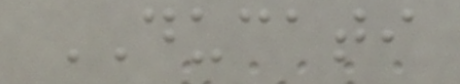DUCATI
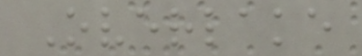Overlake
